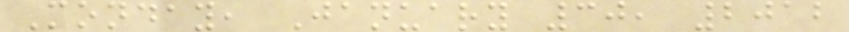Monday, January 30, 2012
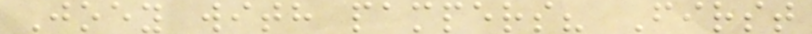Joey with pampers? First
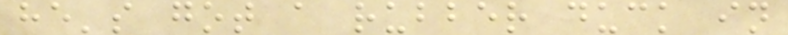he's got a rubber duck in
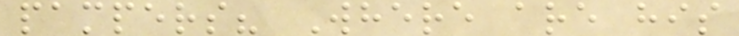pampers? Where are his
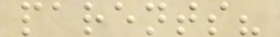parents?
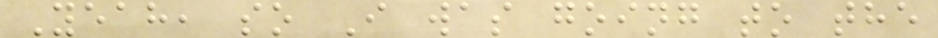Yeah, so I was going to the
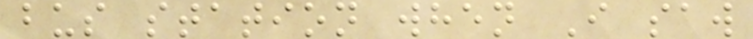bus station when I saw
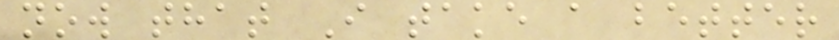now that I take a better
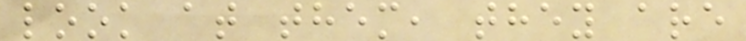look at them, they are
